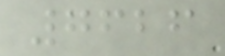7626
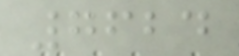7624
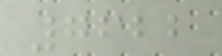7622
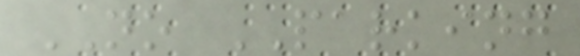NO PARKING
